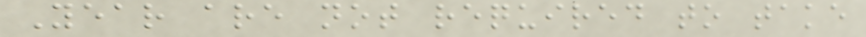Year are not required to take
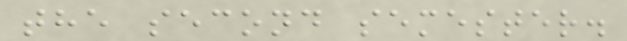the second semester.
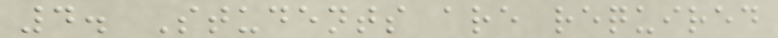4. Students are required
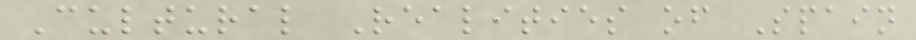Cultural Realities of Spain
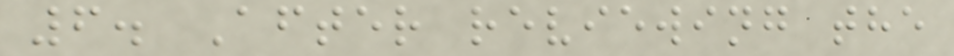6. After reviewing the
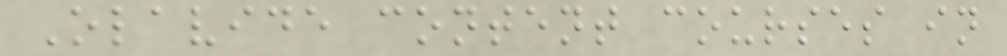Olavide content courses in
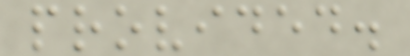provided.
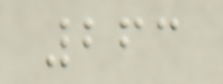263
